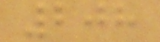208
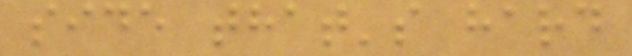side that's hard
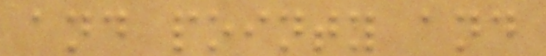and pointy and
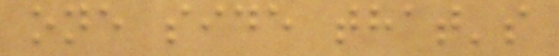one side that's
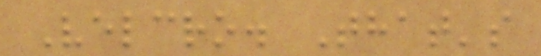Velcro. That's
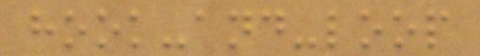hook-and-loop
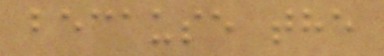because the
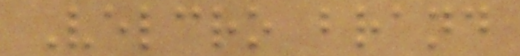Velcro brand
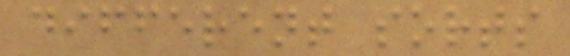different sorts
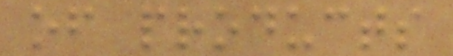of products
